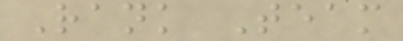Rank Team
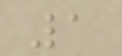1
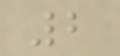2
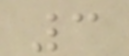3
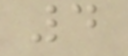4
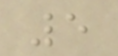5
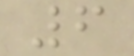6
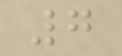7
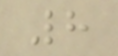8
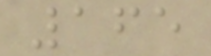165
